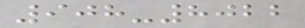908-8022
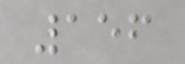156
